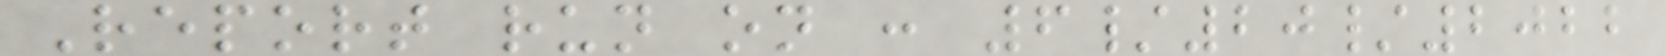Report run on : 6/20/2022
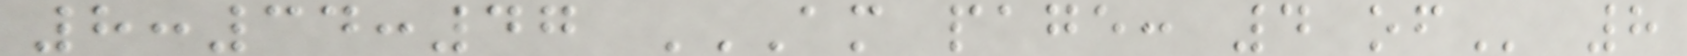8:34:47 AM PAGE: 4 OF 8
